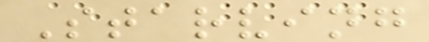Starving
